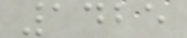1425
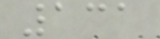131
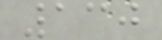130
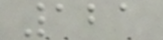121
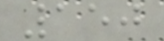150
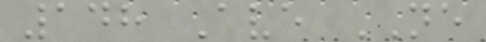148 Ave NE
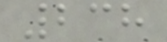238
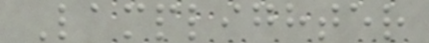Lamplighter
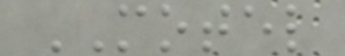MOTEL
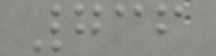736
